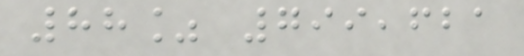88% 799,621
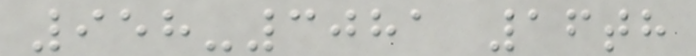958-3081 16th
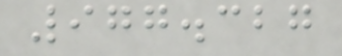977.327
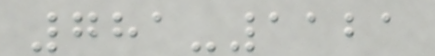781-1121
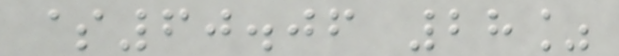$60.06 28%
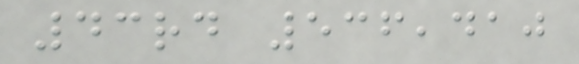43rd 536,410
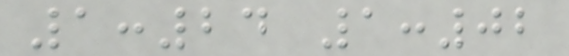1:24 1:02
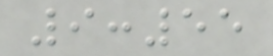9:55
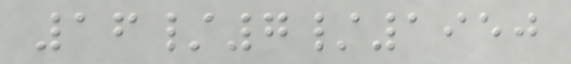16/7/1950
